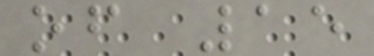of 15
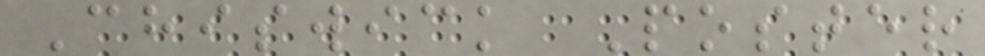Chiswick Poster
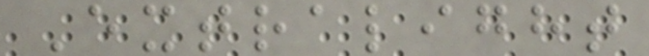Extralight
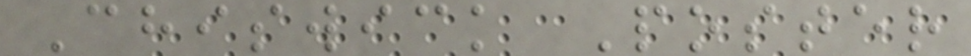Chiswick Poster
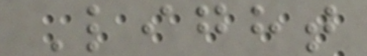Light
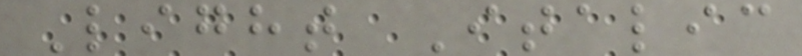Light Italic
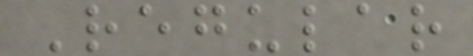Regular
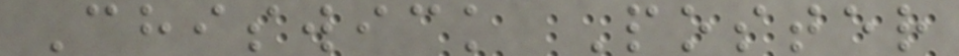Chiswick Poster
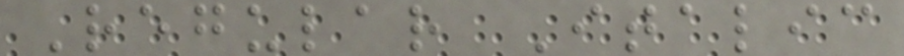Regular Italic
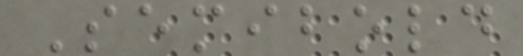Semibold
